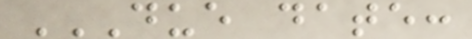DUE DATE:
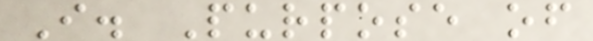I. Purpose of
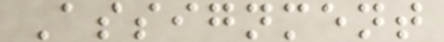Assignment
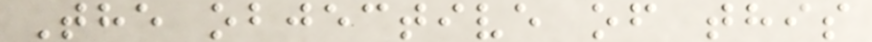The objective of this
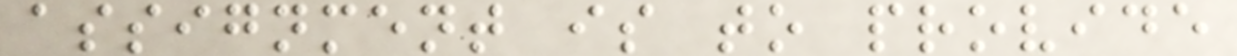assignment is to provide
